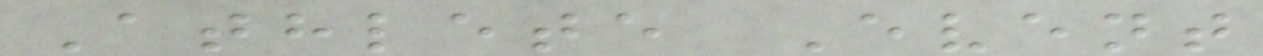Athlete Event
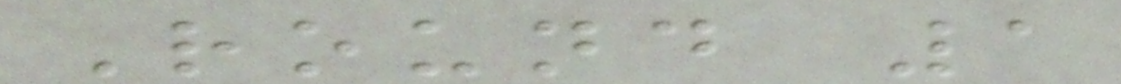Round 1
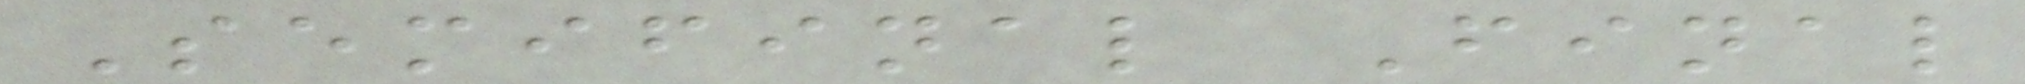Semifinal Final
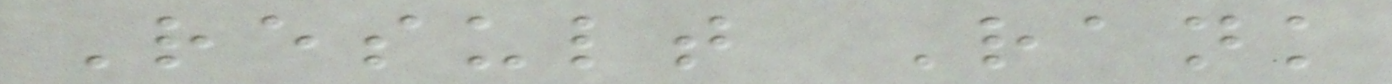Result Rank
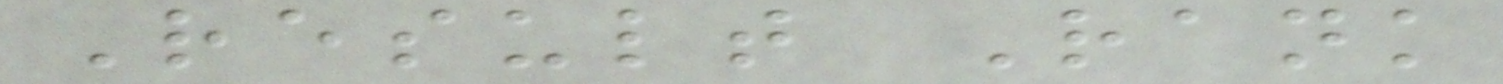Result Rank
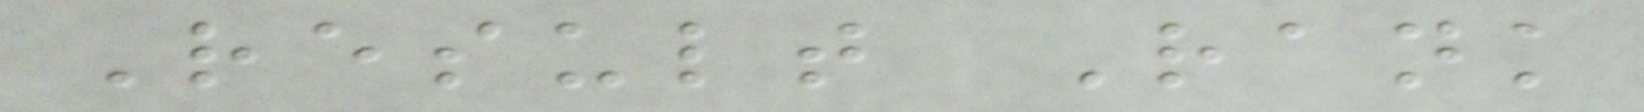Result Rank
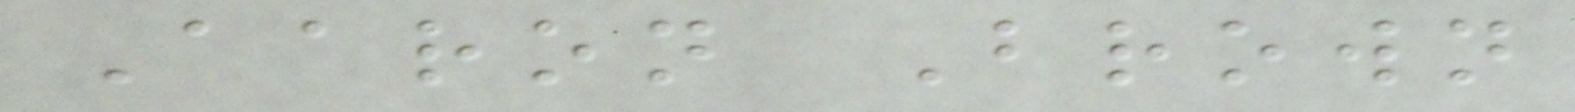Aaron Brown
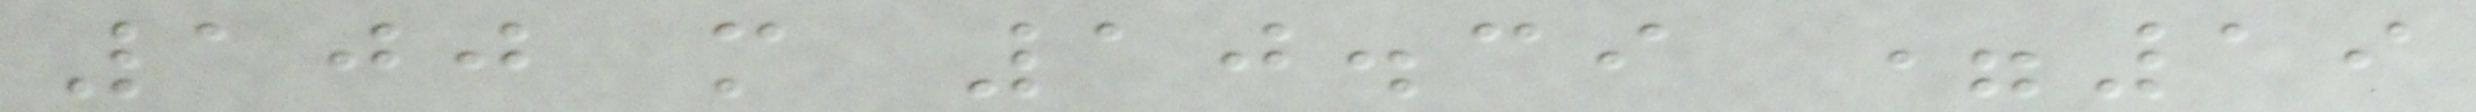100 m 10.39 =19
